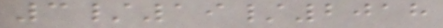3/19/2018
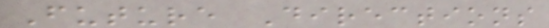Future Directions
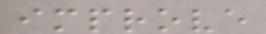improve
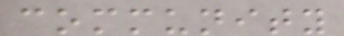community
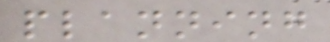planning
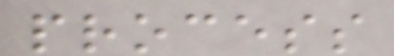process
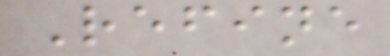Refine
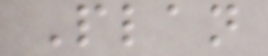Plan
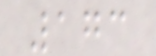173
